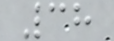38
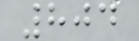804
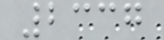2337
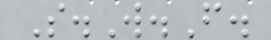S.W.F.
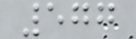577
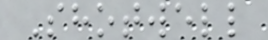Shotwell
